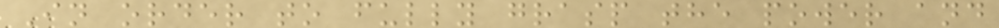In order to fully grasp the power and
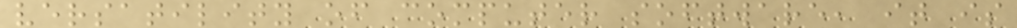versatility of computer software, it is
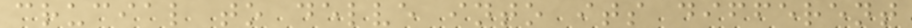crucial to delve into its different
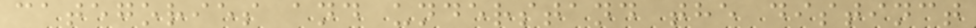categories and understand the distinct
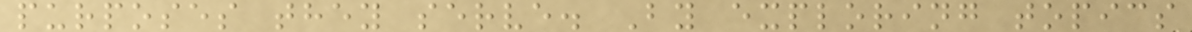purposes they serve. By exploring topics
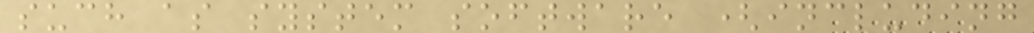such as system software (including
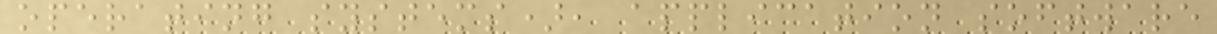operating systems), application software
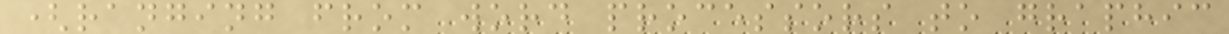(ranging from word processors to graphic
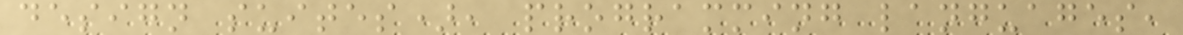design suites), programming languages,
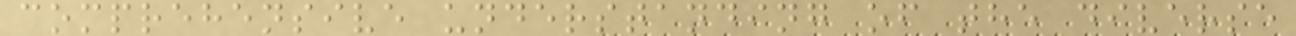comprehensive understanding of the diverse
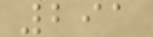291
